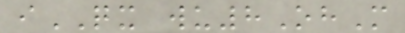iQX wu8OhM
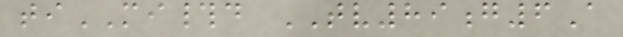tiMI#d TV89g6A
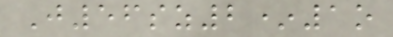J56sz2*1o
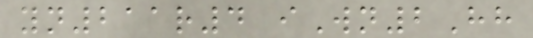yn211r4 iWn2Hh
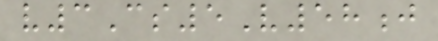v3Cs5V58j
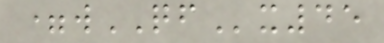=wQFx45
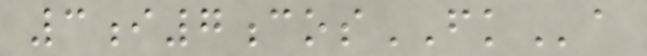3i7cosFKa
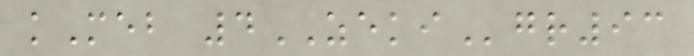kMeb 4ZEKIgr93
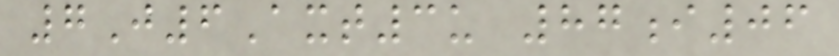7J6Axt3u 87i06
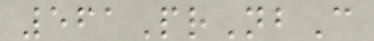561PrNbC
